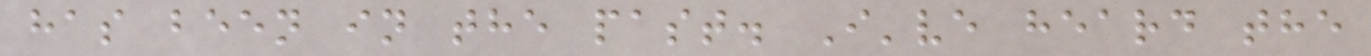has been in the past. I've heard the
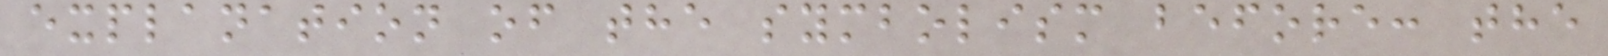explanation of the symbolism before: the
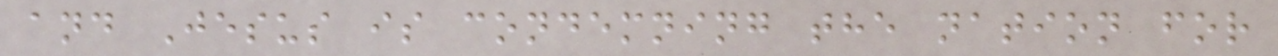and Jesus is condemning the nation for
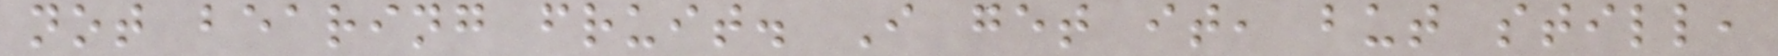not bearing fruit. I get it, but still,
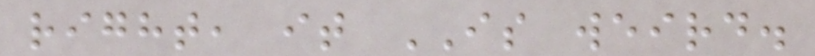right, it IS weird.
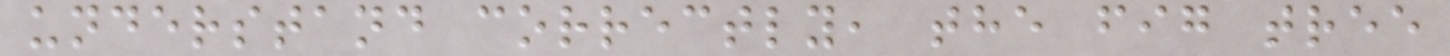understand correctly, the fig tree
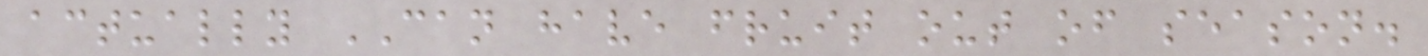actually CAN have fruit out of season.
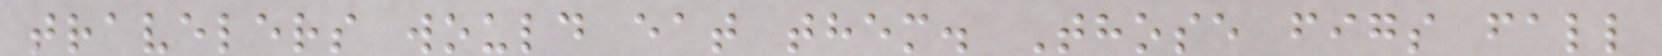travelers would eat them. Those figs fall
